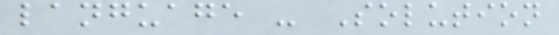language - Solution
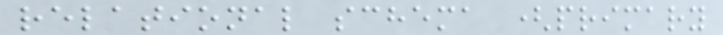relational schema (primary
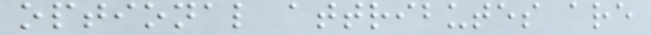optional attributes are
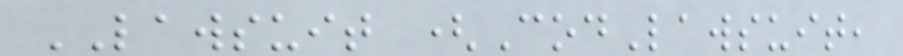LAWSUIT (CodLawsuit,
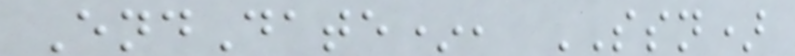EndDate*, SSN)
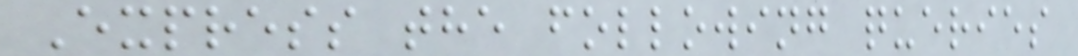Express the following queries
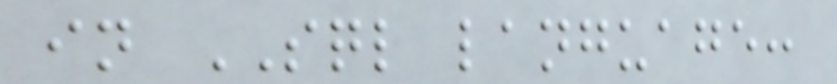in SQL language:
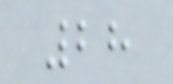28
